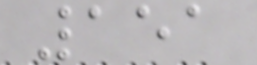151
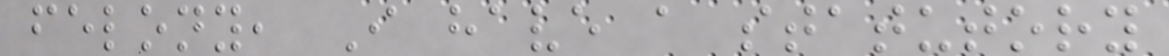felony, I have a statutory
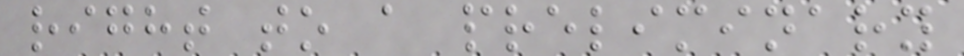right to a preliminary
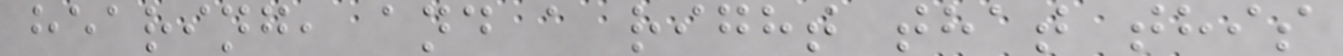hearing, and a right that this
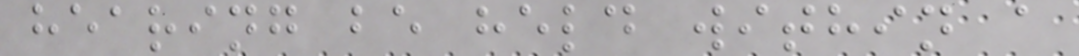hearing be held within a
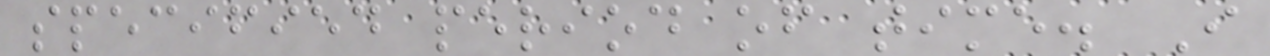specified period of time. I
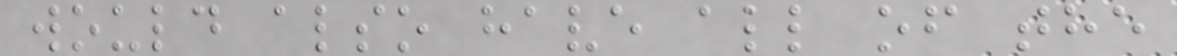would also have all of the
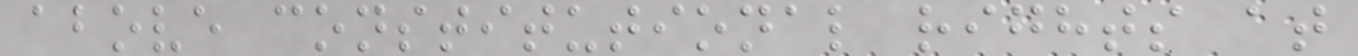above constitutional rights at
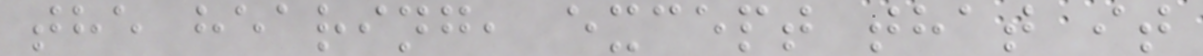the hearing, except that it
